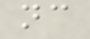nc
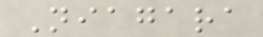Niagara
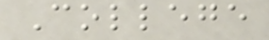College
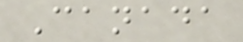Canada
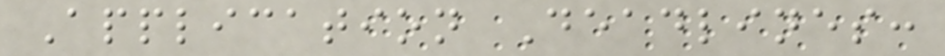Application Deadlines:
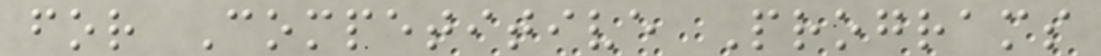for Competitive Programs
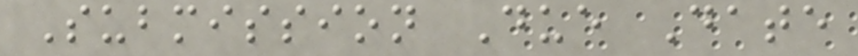Submission Due Date
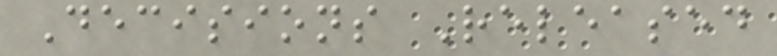Decisions Released
